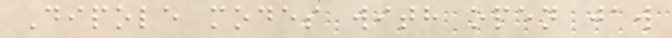Dipole modes with open jaw
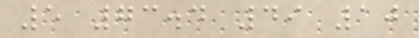5 73.4 49 10
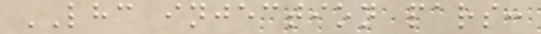LHC injection pars:
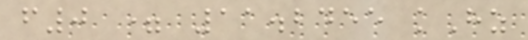f0 = 11.2455 kHz
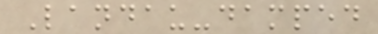Landau-damped
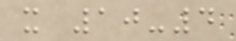x 10-4
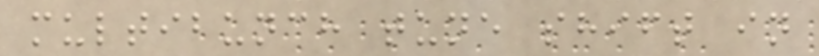multibunch tune shift in
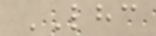LHC
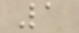1
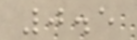0.5
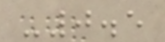-0.5
